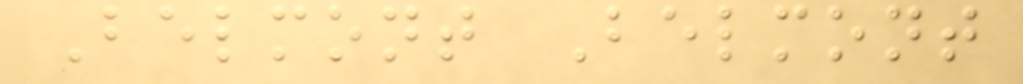Belmont Belmont
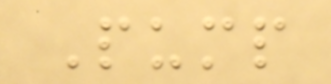Pump
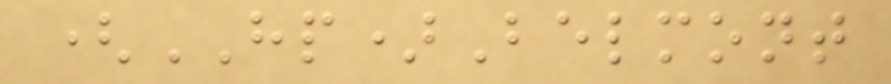(HP)Belmont
